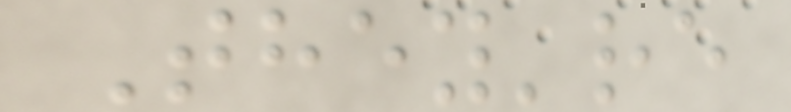They're
